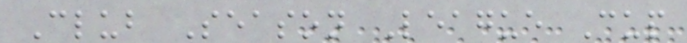Club Season League Cup
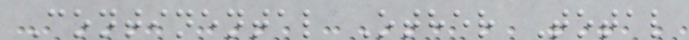Continental Other Total
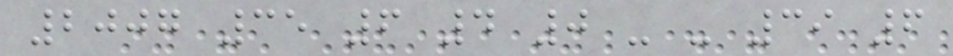2007 35 6 4 0 - - 39 6
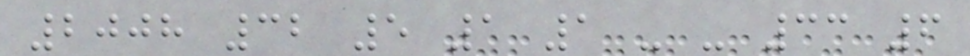2008 32 5 1 1 - - 33 6
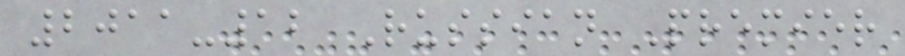2011-12 Russian Premier
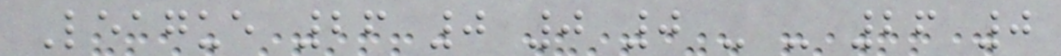League 26 0 0 0 - - 26 0
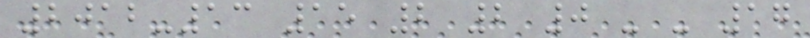2012-13 15 2 2 0 - - 17
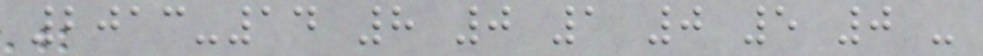2013-14 8 0 1 0 5 0 -
